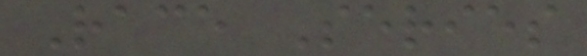Race Series
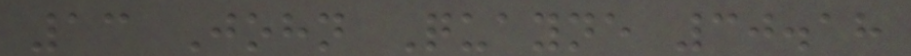13 John Quayne 30.18
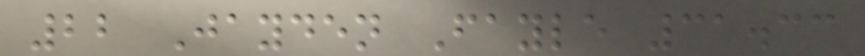22 Jayden Fayle 31.33
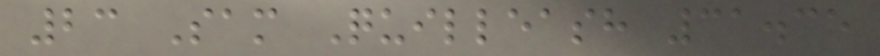23 Sam Quilleash 31.35
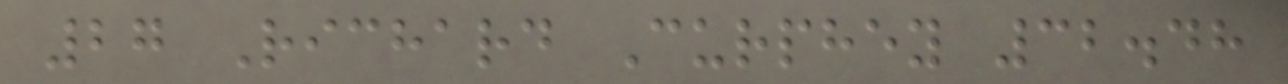27 Richard Curphey 32.48
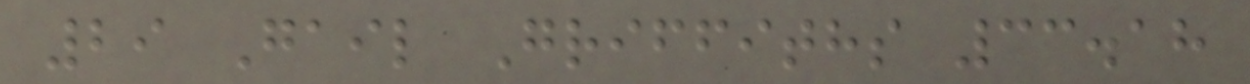29 Gail Griffiths 33.18
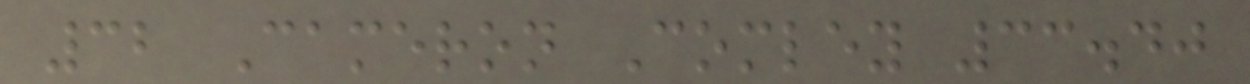32 Cameron Comley 33.40
